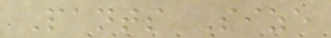Pants Size
